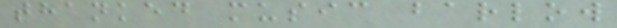thanked music barlow
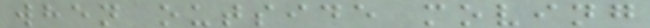when outside moving
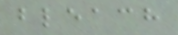bleach
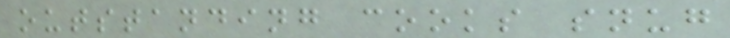outstanding cooks snug
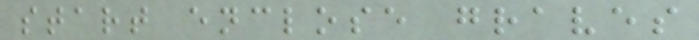start enclose graves
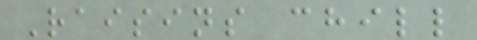Raisins chill
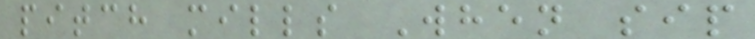pitch mills When sip
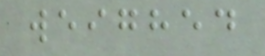weighed
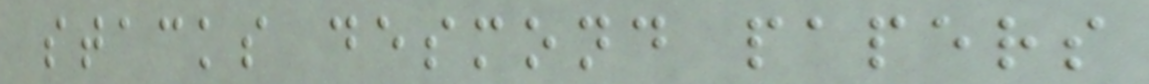stacks desmond papers
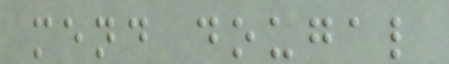mend dougal
